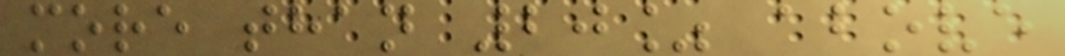more than 20% above
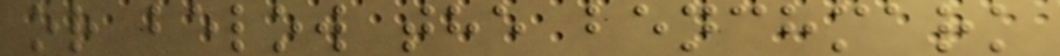or below the benchmark
